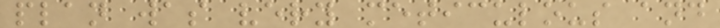plan was very meticulous and
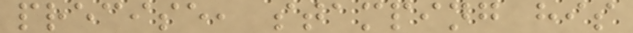precise, stamping his
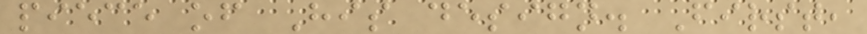piece of His design. First,
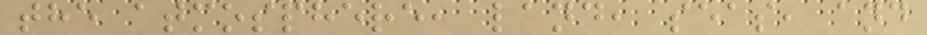the atmosphere, land, seas, and
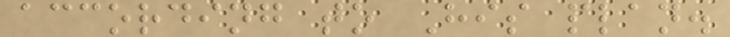according to His plan.
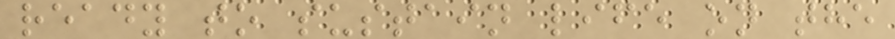ready to sustain life on the
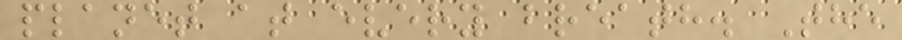planet at every breath. The
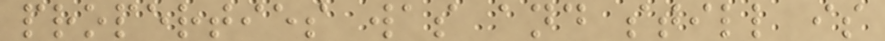properties was and still is
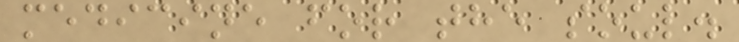medicine for the soul.
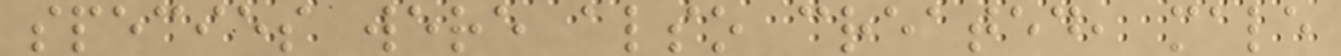species were also created, male
